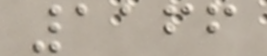1166
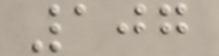107
